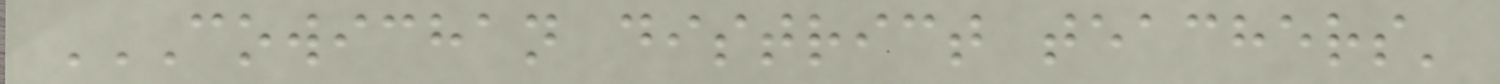COWICHAN DISTRICT TEACHERS'
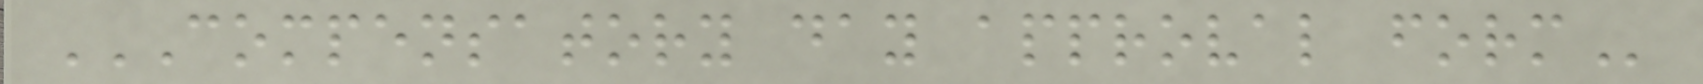COMPENSATORY DAY APPROVAL FORM
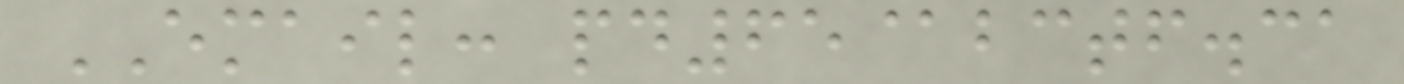EMAIL: pd65@bctf.ca
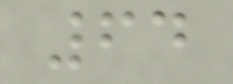64
